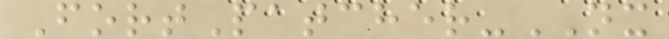FortPatcher-NX
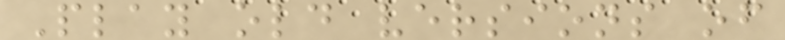Play old versions of
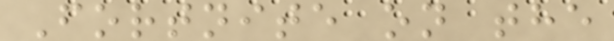Fortnite on the
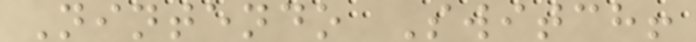Nintendo Switch!
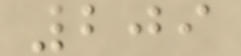209
